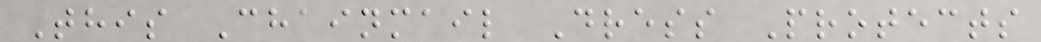This Chainmail Dress Protects
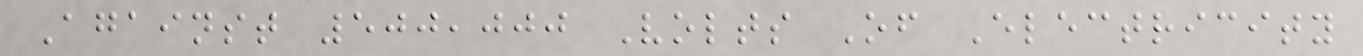Against 500,000 Volts Of Electricity
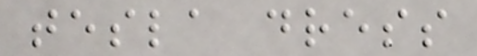tesla dress
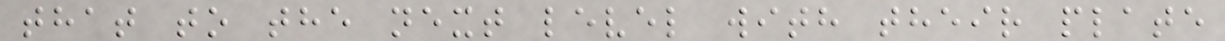that to the next level with their plate
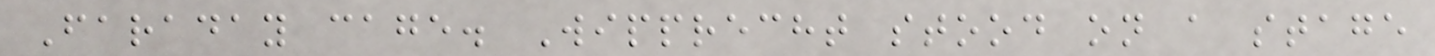Faraday cage. Wipprecht stood on a stage
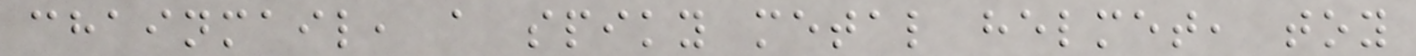chainmail, a spiky metal helmet, toy
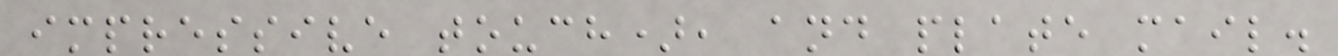impressive touch), and plate mail.
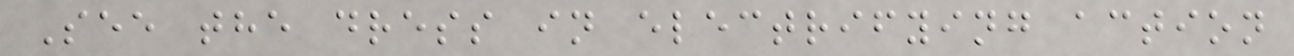See the dress in electrifying action
